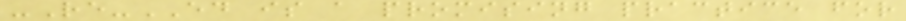-Re-ED is a promising practice for
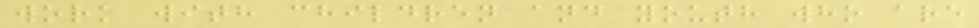work with children and youth who are
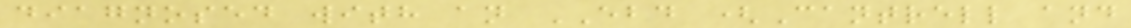diagnosed with an EBD (Cantrell and
